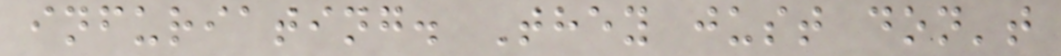infuriating. They just don't
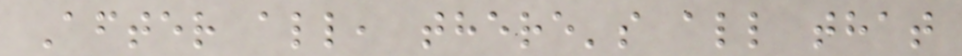After all, there's all that
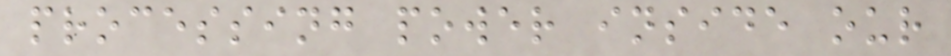processing power inside our
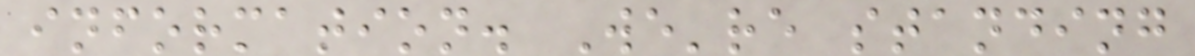information. We're standing
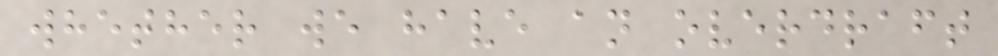whether we have an overdraft
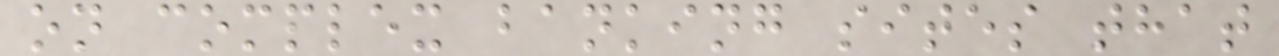on complex banking sites that
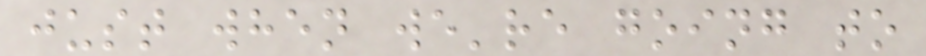just when we're going to
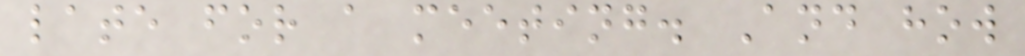late for a meeting. And how
